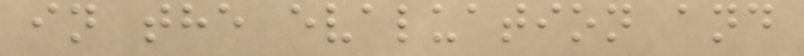in the evaluation and
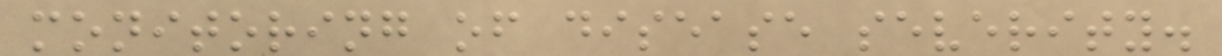monitoring of disease severity.
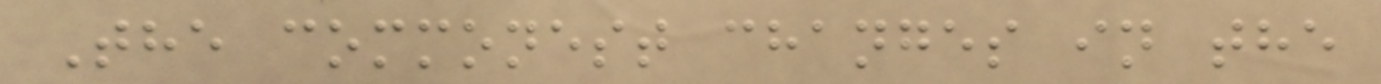The commonest changes in the
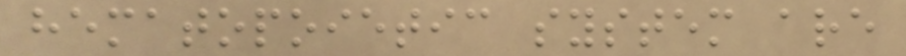hematopoietic system are
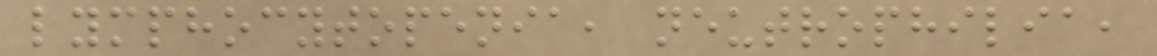lymphocytopenia, neutrophilia,
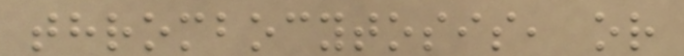thrombocytosis, or
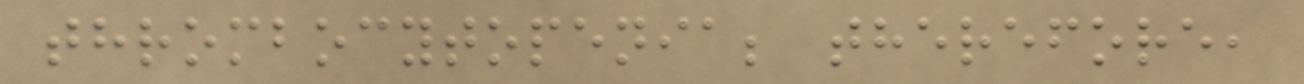thrombocytopenia; therefore,
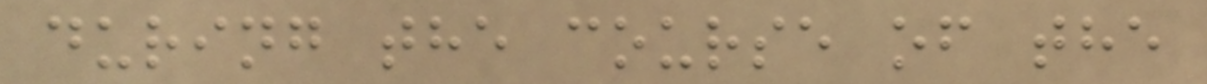during the course of the
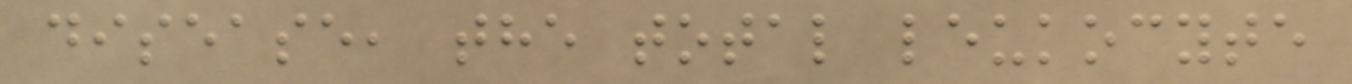disease, the total leukocyte
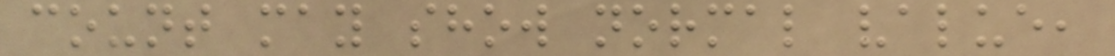count may show normal value,
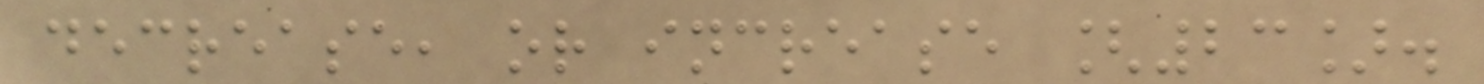decrease, or increase [23].
